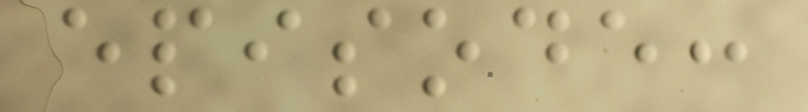episode:
